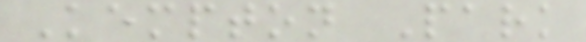Kempton Park
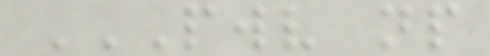PWV NP
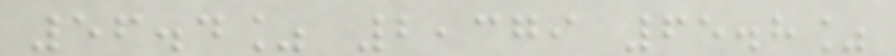56.4% 2,379 65.8%
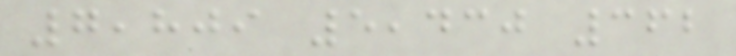7,809 5,430 362
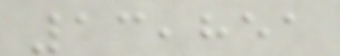13,851
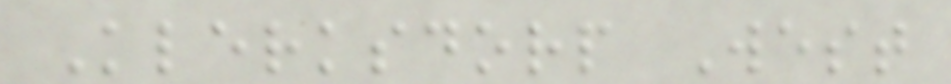Klerksdorp West
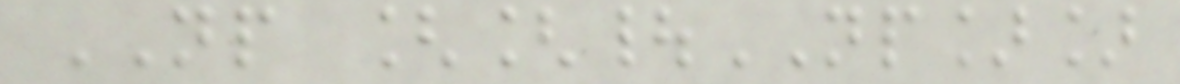NP [[|NP]]
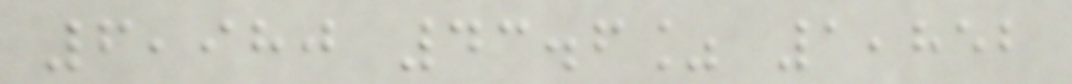6,980 43.6% 1,852
